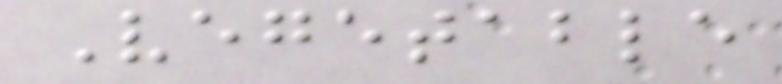Vegetable
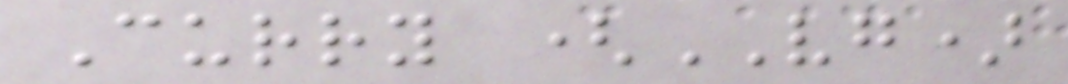Curry (VG)
